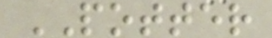POTTER
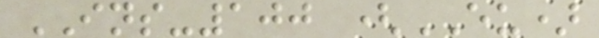INS-100 (EU)
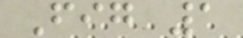Fig 1
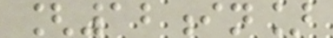[12in]
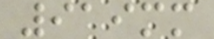919mm
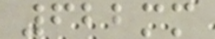622mm
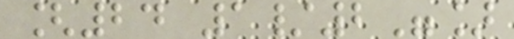[24 1/2"]
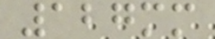127mm
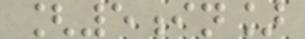[5in]
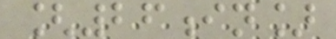[26in]
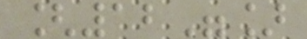[12"]
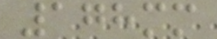178mm
